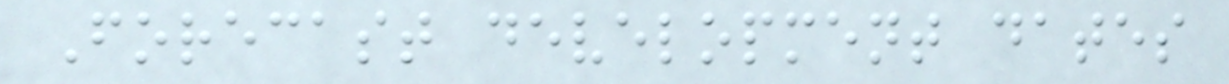Forecast development dates
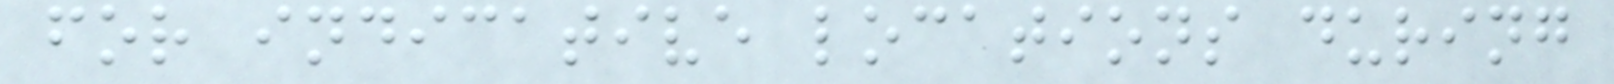for indicative locations during
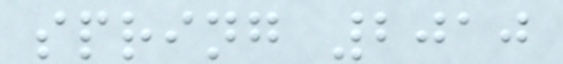spring 2010
